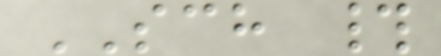SCH #
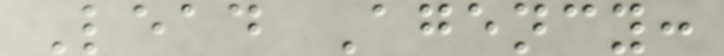Lead Agency:
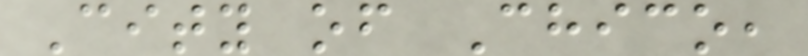City of Chico,
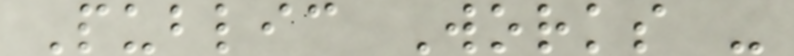Public Works -
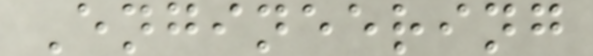Engineering
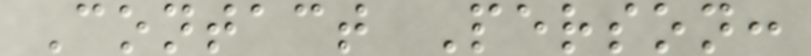Contact Person:
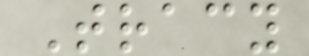Tracy
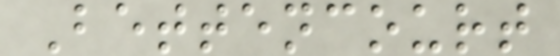Bettencourt
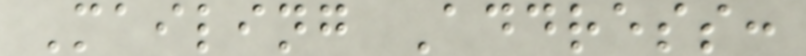Mailing Address:
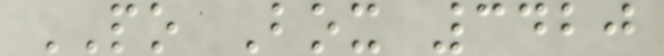PO Box 3420
